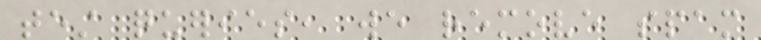test queries, we remove spam
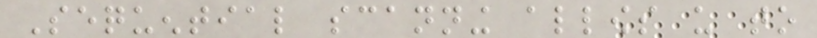Sequential scanning allows us to
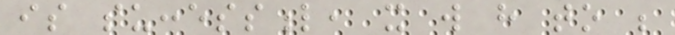is successful, it will have to be
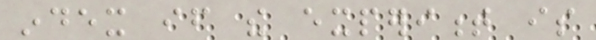index if the experiment is
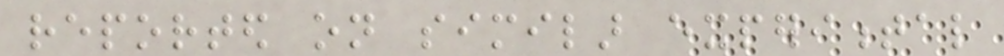reported on similar experimental
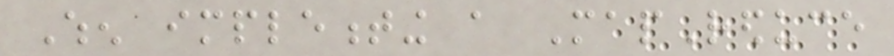When implementing a MapReduce
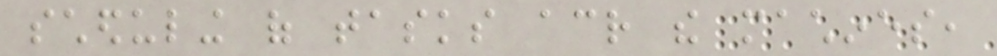scheduling of tasks across the machines,
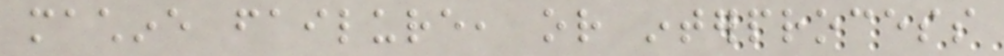machine failure, or interprocess
